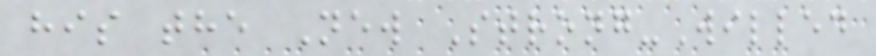his the New Strong-Willed
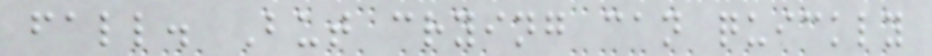fall. But crying can quickly
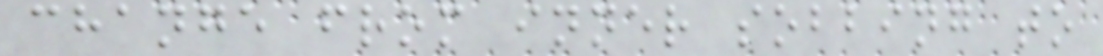change from inner sobbing to
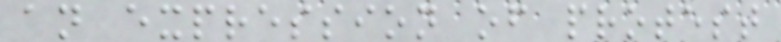an expression of protest
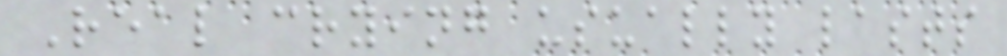Real crying usually lasts
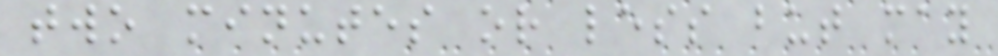two minutes or less but may
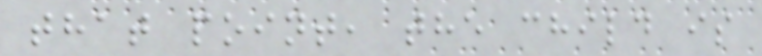that point, the child is
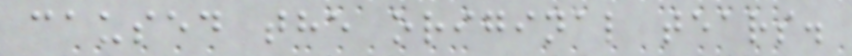caused the original tears.
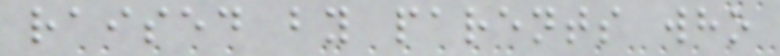raised by parents who
